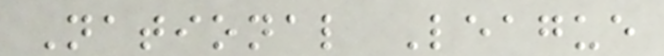National League
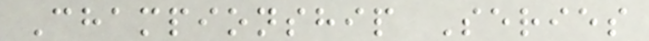Championship Series
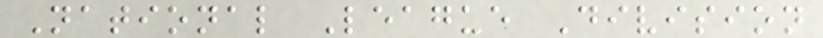National League Division
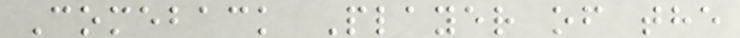Comeback Player of the
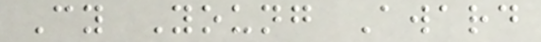Cy Young Award
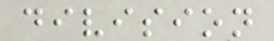division
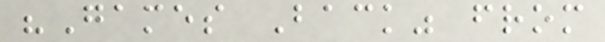"Games Back" from
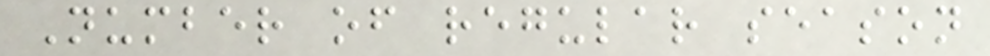Number of regular season
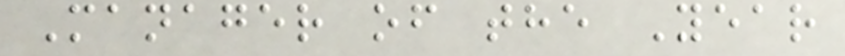Manager of the Year
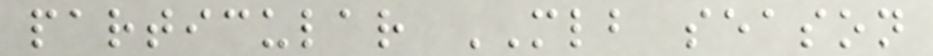particular MLB season
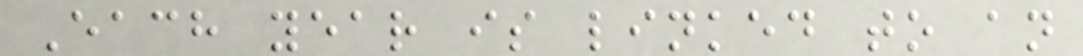Each year is linked to an
